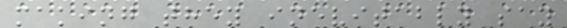making they inevitably say
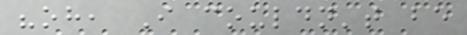"oh, I couldn't be
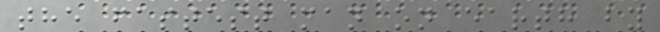the fastest man on earth by
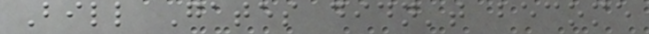Bill Gates didn't become
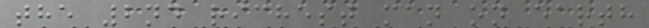the 2nd richest man on earth
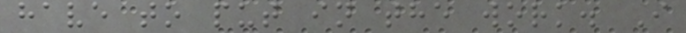have to put in the work. I
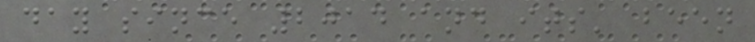day since 2014 and its' been
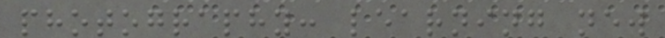photography: learning new
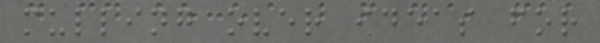mulling over ideas for
